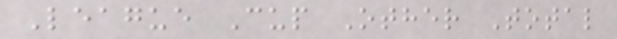League Cup Other Total
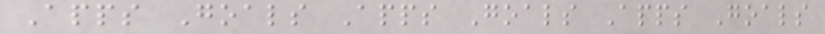Apps Goals Apps Goals Apps Goals
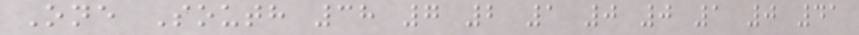One South 38 7 2 1 0 0 1 0 41
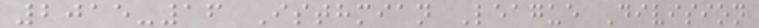2015-16 Isthmian League Division
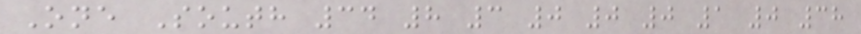One South 34 8 3 0 0 0 1 0 38
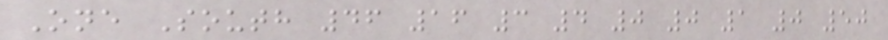One South 46 16 3 4 0 0 1 0 50
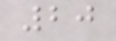20
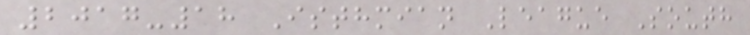2017-18 Isthmian League South
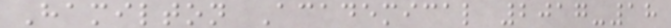Hamilton Academical 2017-18
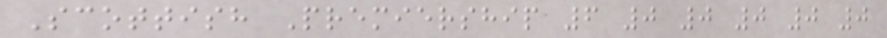Scottish Premiership 6 0 0 0 0 0
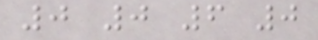0 0 6 0
